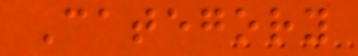Category
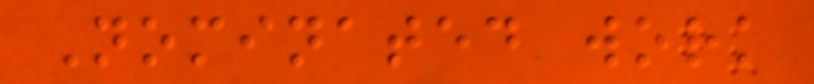Nominated work
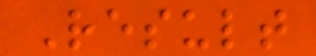Result
